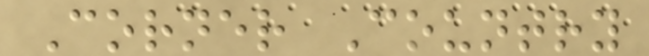Corner Country
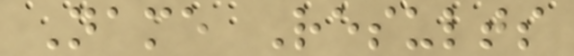Name Results
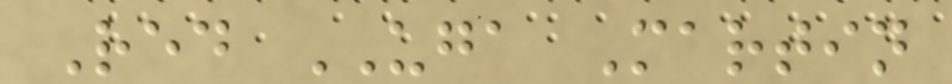Red UGA Martin
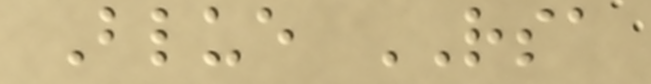Blue RSA
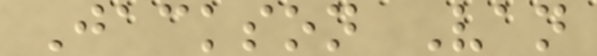Jackson Van
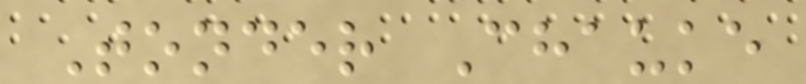Tonder Chauke
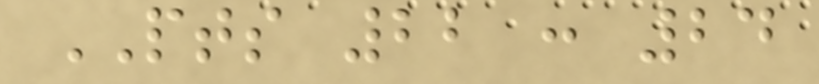PTS 22 : 24
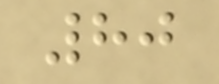80
